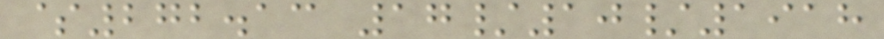$272.13 17/10/1918
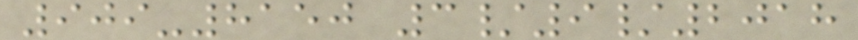909-8150 3/9/2018
